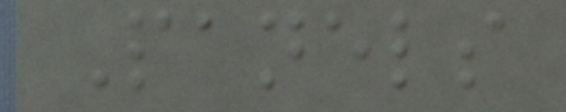Panels
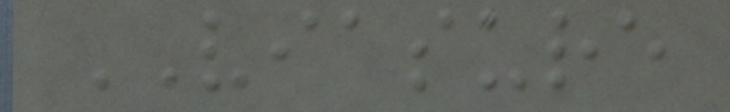VIASURE
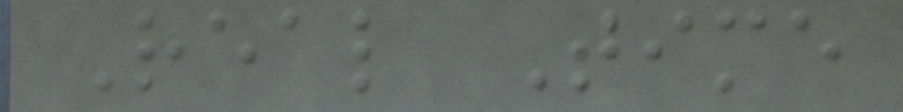Real Time
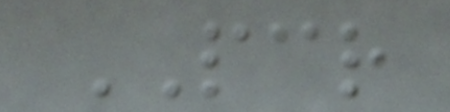PCR
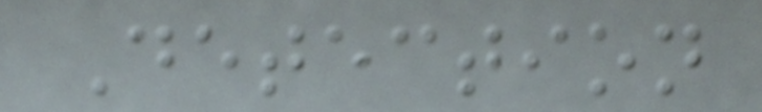Detection
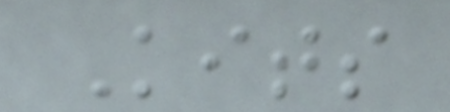Kits
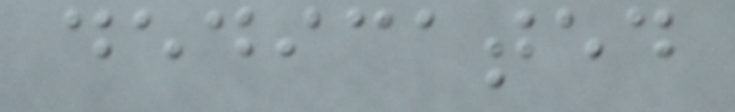dedicated
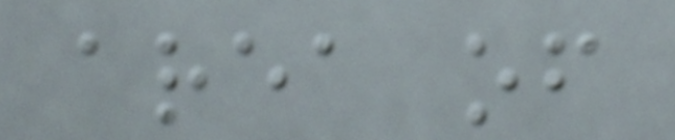area of
